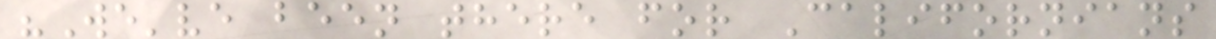"We've been there for Californians
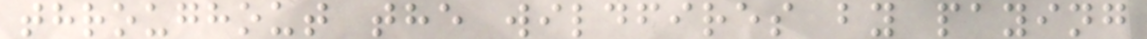throughout the wildfires by paying
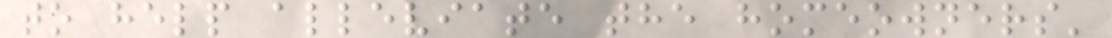to help alleviate the homeowners'
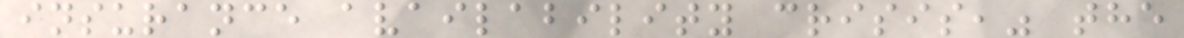insurance availability crisis," the
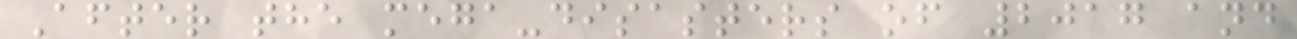After the mega-disasters of 2017 and
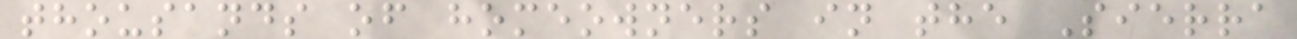thousands of homeowners in the Sierra
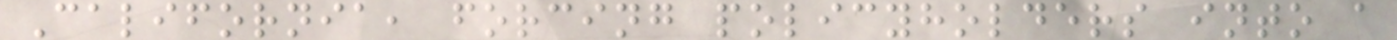California, forcing policyholders into a
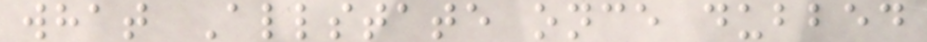what Allstate once dubbed
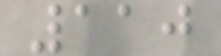110
